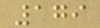179
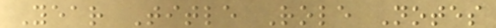Year Title Role Notes
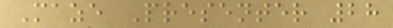Maze Presenter 28
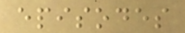episodes
